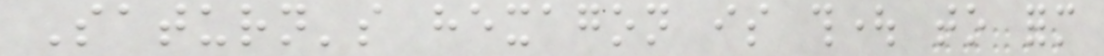Saturn's hexagon is thought to form
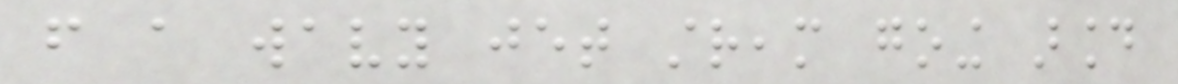from a wavy jet stream going around
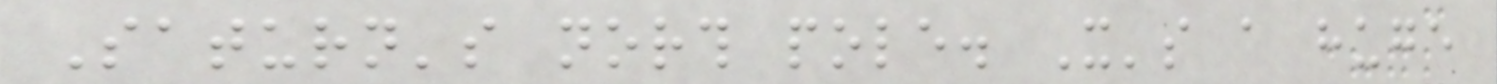Saturn's north pole. It's a huge
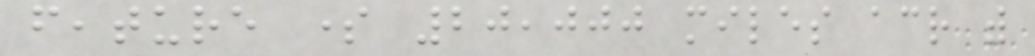feature some 20,000 miles across with
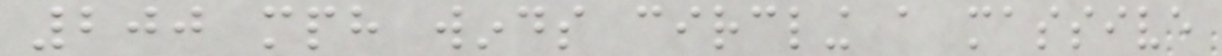200 mph winds circling a massive
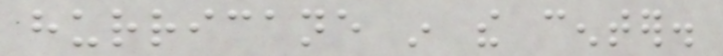hurricane in the center.
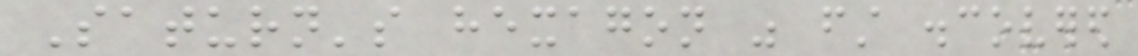Saturn's hexagon was first discovered
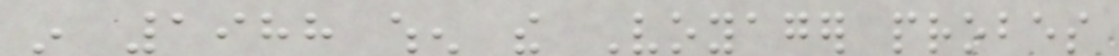in 1988 when the Voyager probes
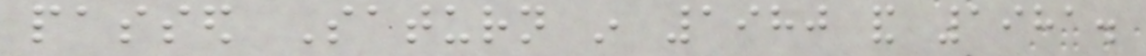passed Saturn in 1980 and 1981.
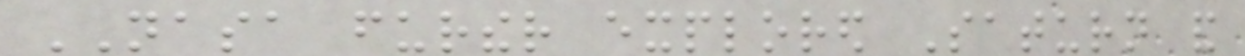NASA further explored Saturn and
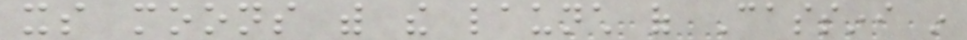its moons with the launch of Cassini in
